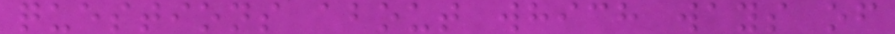questions about which ways of
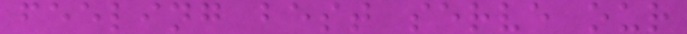feeling best serve our
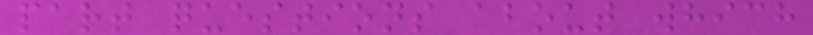part questions about which
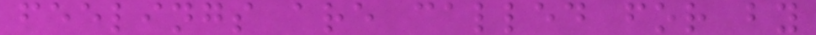feelings are called for by
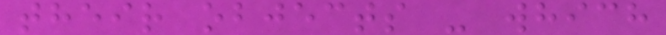their objects - which
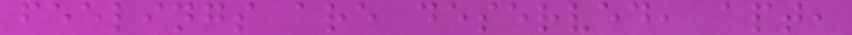feelings are deserved, apt,
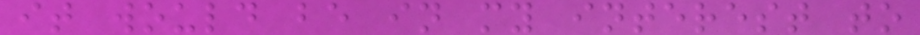it would be in my interest to
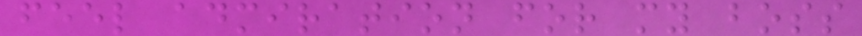feel admiration for my boss
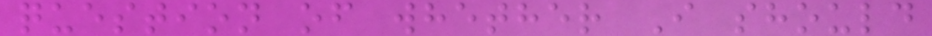question of whether I should
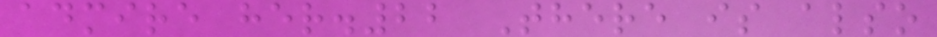admire her.22 There is also
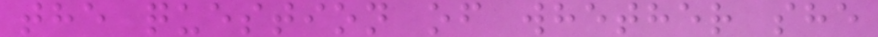the question of whether she
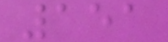151
